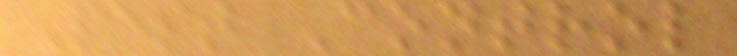Pest Control
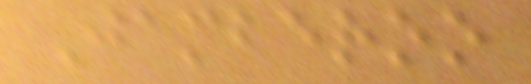Jamberoo
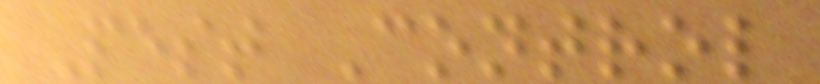Pest Control
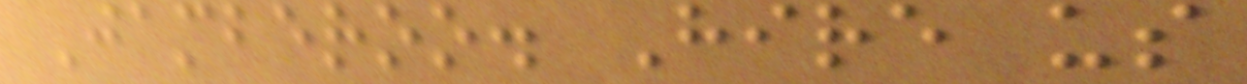Jamberoo. Hire us
